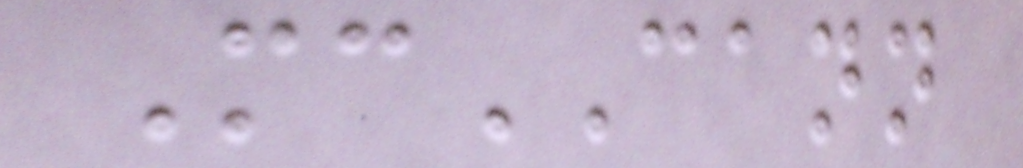McCANN
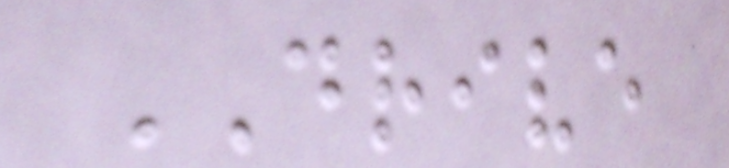DRIVE
